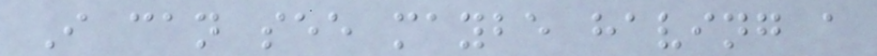I can see maybe having a
